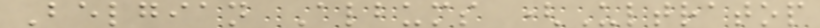Belgian Albums (Ultratop
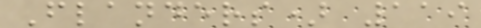Flanders) 119
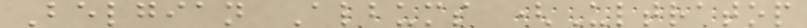Belgian Albums (Ultratop
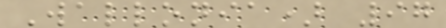Wallonia) 97
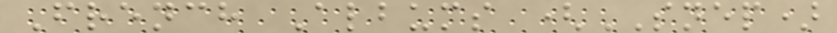French Albums (SNEP)
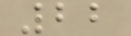22
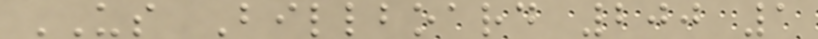US Billboard 200 1
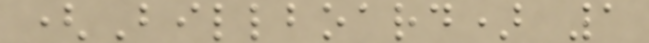(Billboard) 1
